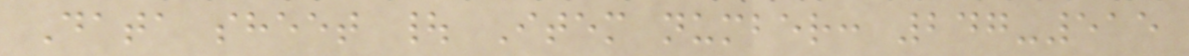Data sheet | Item number: 247-515
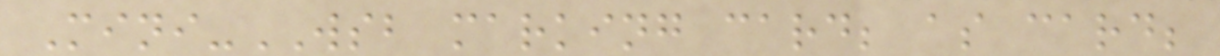Mini-WSB marking card; as card;
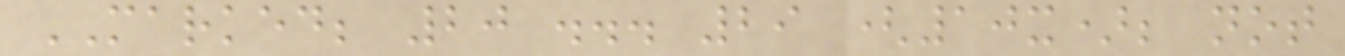MARKED; 20 ... 29 (10x); not
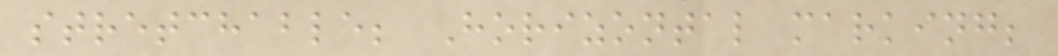stretchable; Horizontal marking;
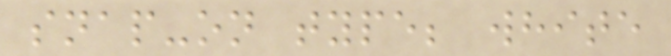snap-on type; white
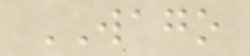WAGO
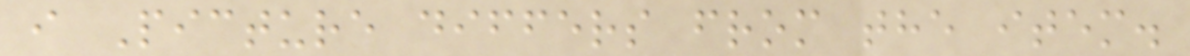i Picture differs from the item.
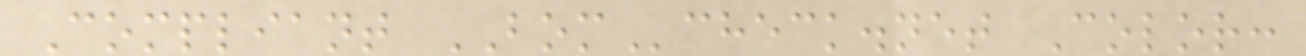Compliant BOMcheck.net Color:
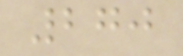270
